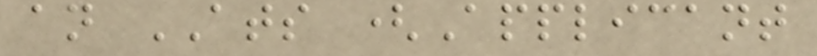an ATS (Applicant
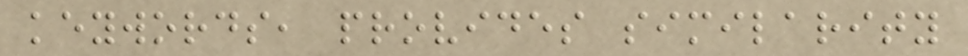keywords, provides similarity
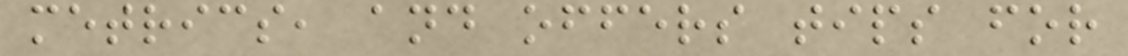metrics, and offers tips for
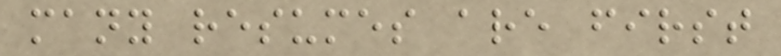many resumes are first
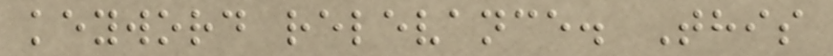keyword relevance. This
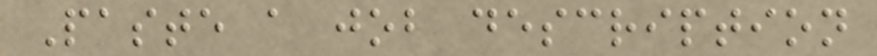Paste a job description
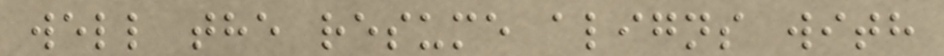well the resume aligns with
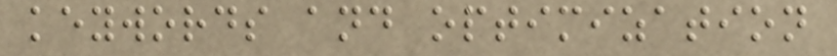keywords and optimization
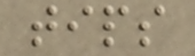tips
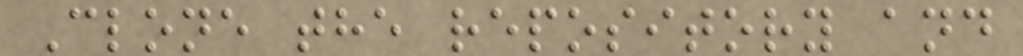Clone the repository and
